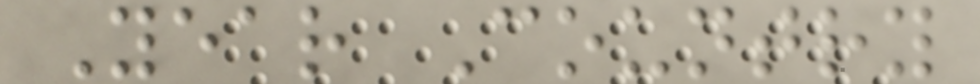Year Country
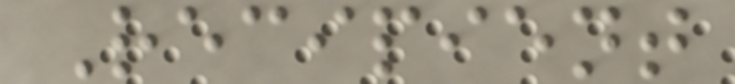Recipient
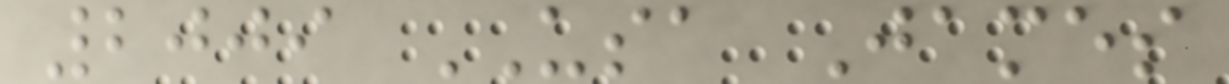2009 USA James
